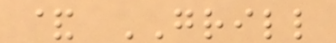& GRILL
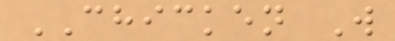CHICKEN W
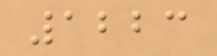1223
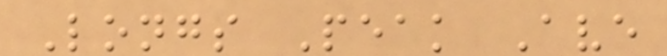Longs Peak Ave
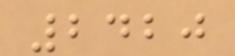2420
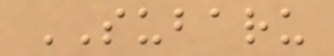SUBARU
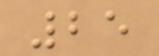25
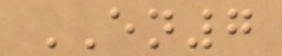EN7
